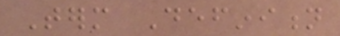Term Definition
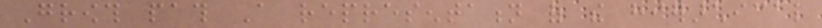Growth path A representation of the hierarchical
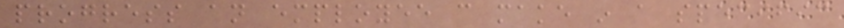progress an employee can make in a specific
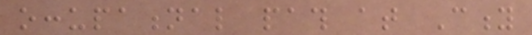occupational path at City
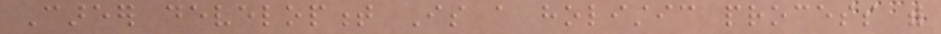Career development Is a holistic process with
